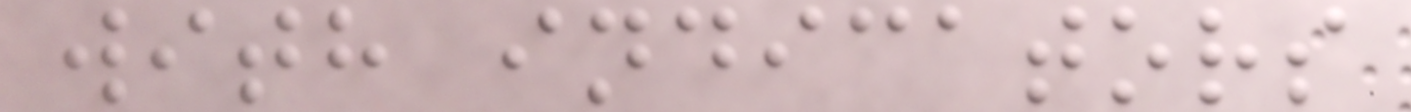with indicators
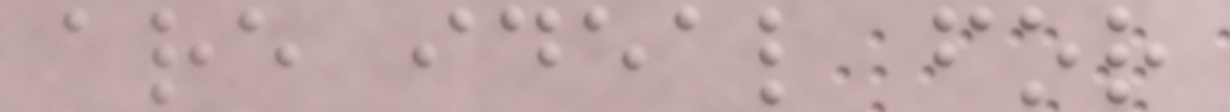are ideal for
